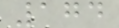174
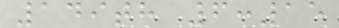149th 6:15
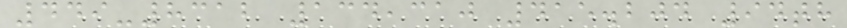449-8312 134,310 415.204 94th
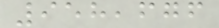958,676
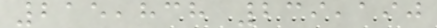215,838 239,190
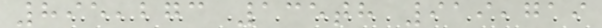895,273 135th 919,719
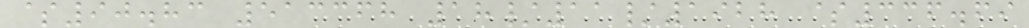$90.83 513368 18/11/1928 $336.69
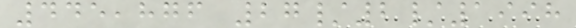445,876 27/2/1998
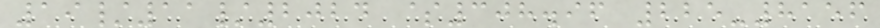19/11/2024 $308.96 225-8156
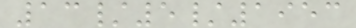13/5/1953
